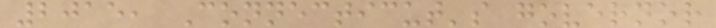2015, Connecticut's governor
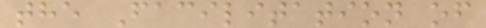the Facilitation of
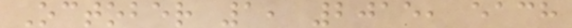October 1, 2015, each
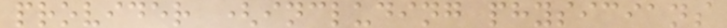provider (including physicians
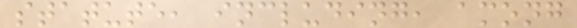statute, including, among
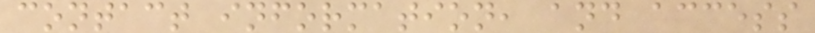contact information, and access
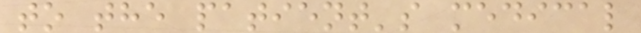to the patient's medical
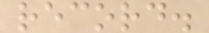record.
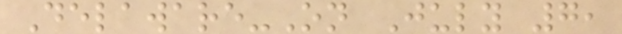Delaware-On July 7,
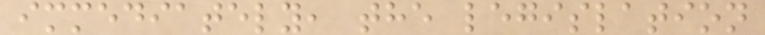immediately, the legislation
